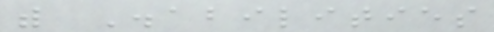with Disabilities
